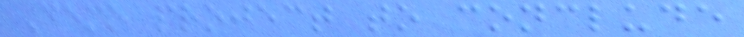Demo project to conclude
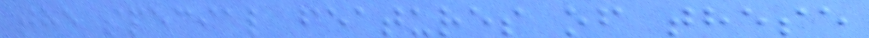the special features of these
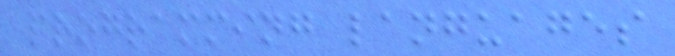programming languages
